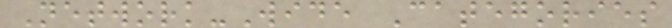Network-Wide Categories
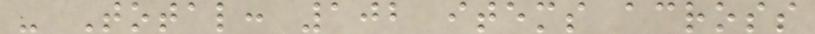- Total: 102 items across
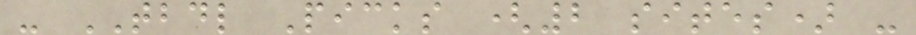- TBDL Picks (2 sites) -
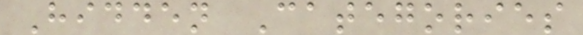Hidden Categories
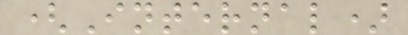(Internal)
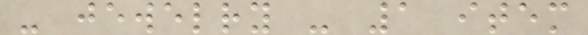- jewelry - 1 item
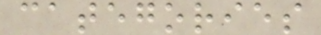categories
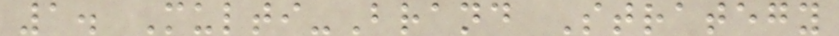1. Multi-Brand Strategy
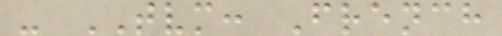- TVM: French
